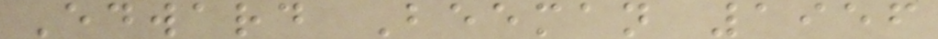Edward Beeman 1956
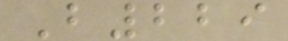B229
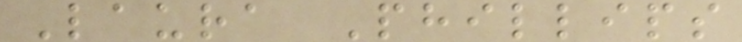Laura Phillips
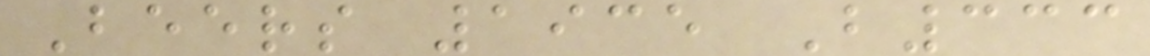Beers 1935 B333
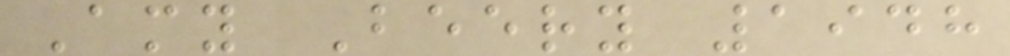Amy Beery 1948
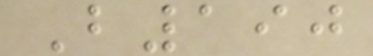B190
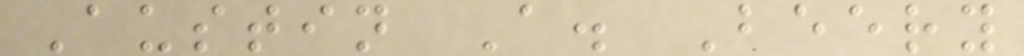Austin A. Beery
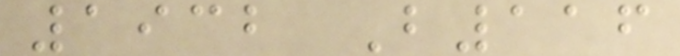1932 B116
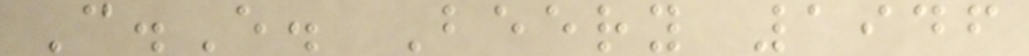C.E. Beery 1946
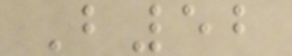B52
